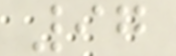97
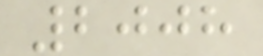2008
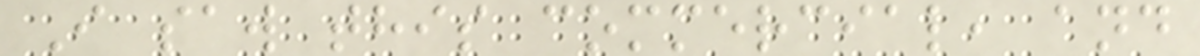I saw this commercial, and
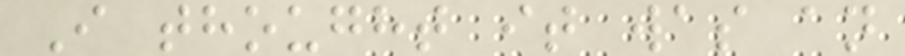I thought it was an
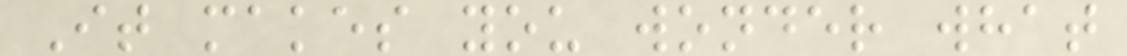It makes you wonder what
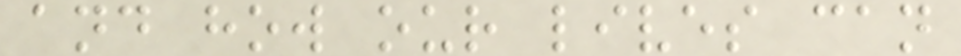and how our lives can
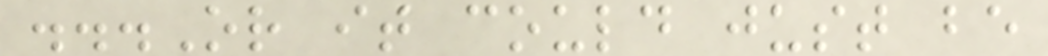...Or it could just be
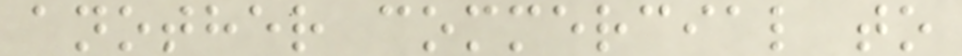another commercial to
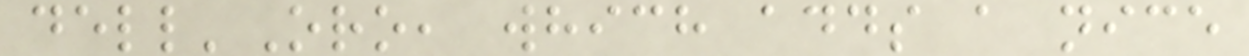dell'Oro, which adds a nice
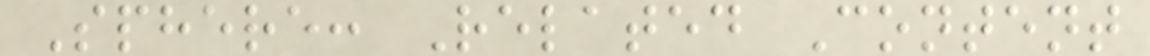Sphere: Related Content
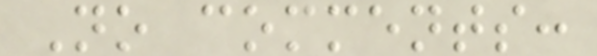No comments:
